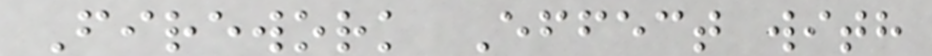Firework Effect with
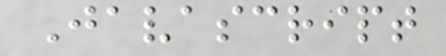Javascript
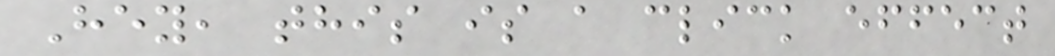Hey, this is a click effect
